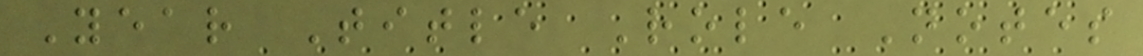Year Title Role Notes
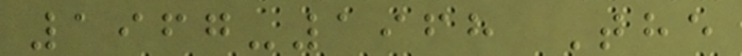1967-1968 The
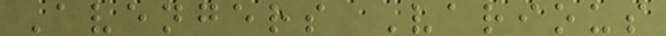Avengers Various
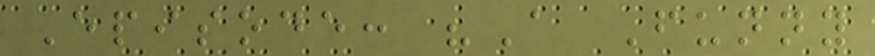Episode: "A Funny
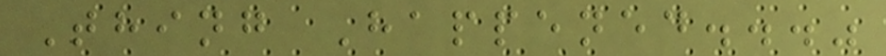Thing Happened..."
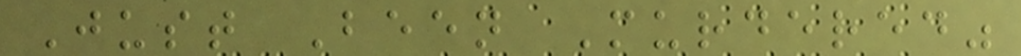Just Been Murdered"
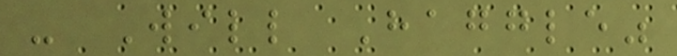- Will Haggle"
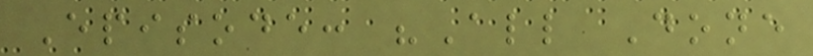Episode: "All Done
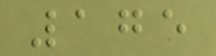175
